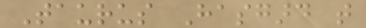Taurus Hasgard that
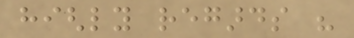highly regards his
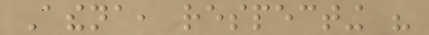Athena, respecting his
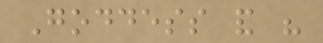Goddess and his
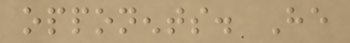opponents. He
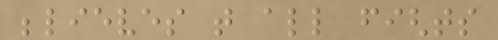believes that all fights
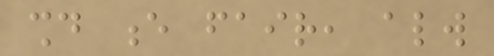should e fair, always
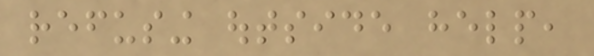refusing outside help,
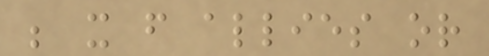be it from allies or
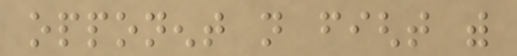opponent not fight with
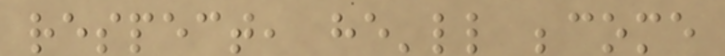respect, he'll become
